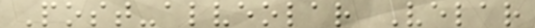Post-alveolar Velar
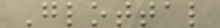Glottal
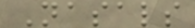Nasals
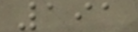191
